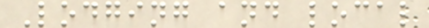Lodging and local
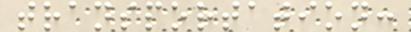transportation:
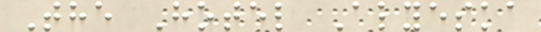The Hotel Alyeska
